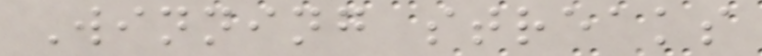Winning streaks
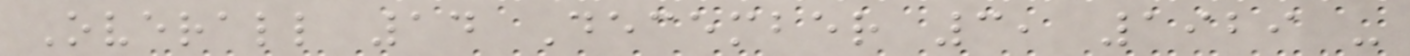Overall 14 December 3, 1929 -
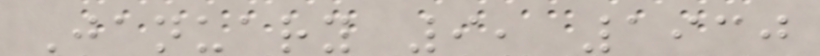January 9, 1930
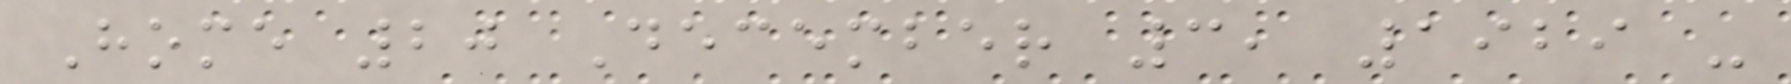Home 20 December 3, 1929 -
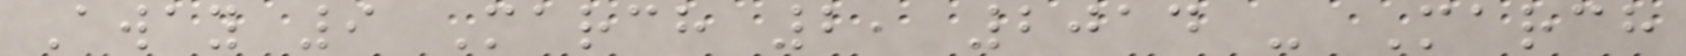Away 9 March 2, 2014 - March
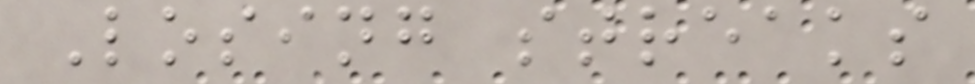Losing streaks
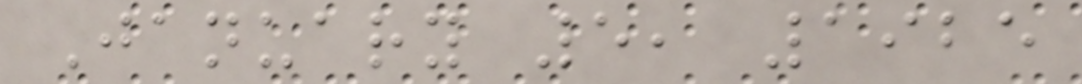January 5, 1925
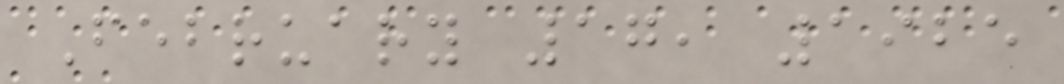February 17, 1925
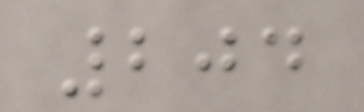204
